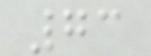73
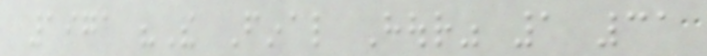1971 "The Final Hour" 1 31
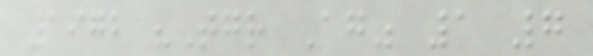1972 "Together Again" 1 7
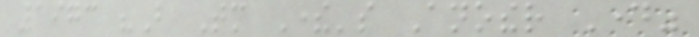1973 "But Tomorrow There's Another Day"
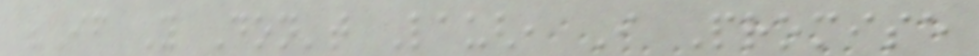"If You Don't Laugh, I Promise
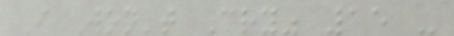I Won't Cry" 15 -
